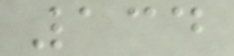134
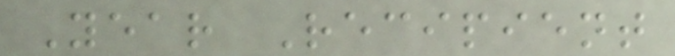Year Recipient
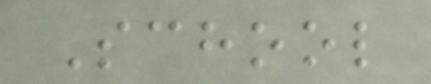School
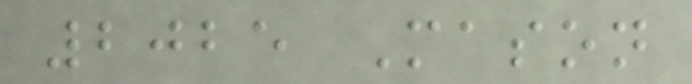2025 Mason
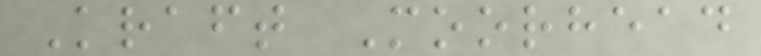Kraft Moorhead
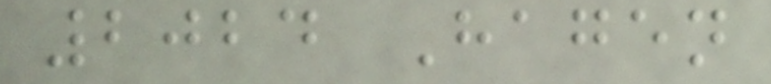2024 Hagen
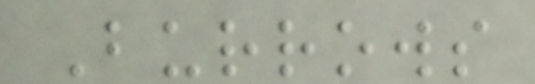Burrows
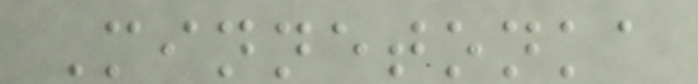Minnetonka
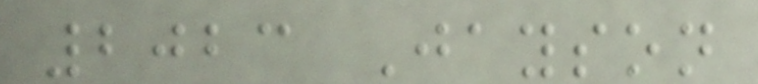2023 Jayson
